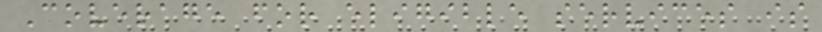Coverage for eligible services is
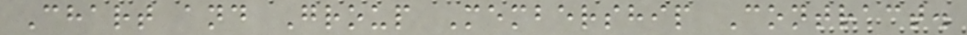Chart and Group Membership Contract.
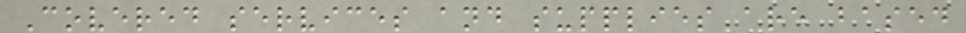Covered services and supplies are based
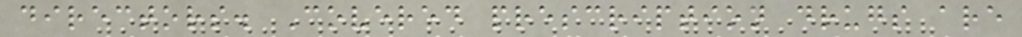directors. Covered prescription drugs are
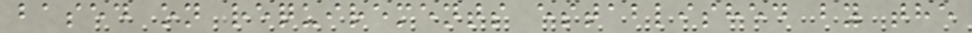based on requirements established by the
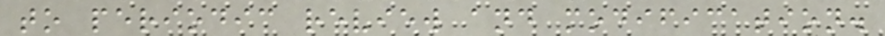to periodic review and modification.
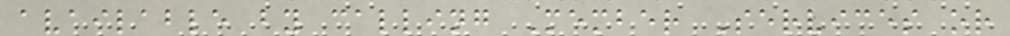available by calling Member Services or
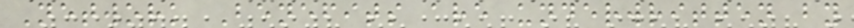Network Benefits are underwritten by
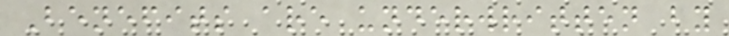Benefits are underwritten by
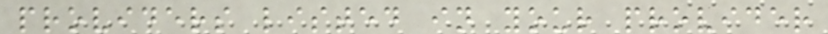providers listed in your provider
